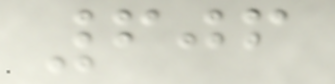606
